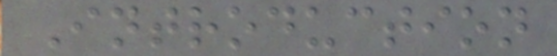Introduction
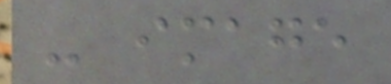- image
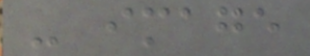- image
